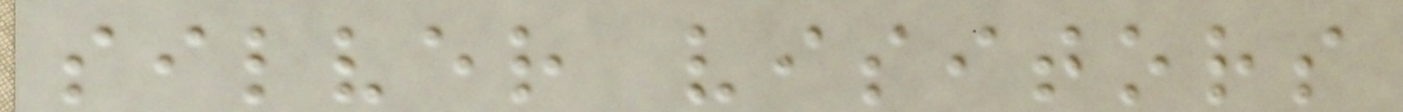silver visitors
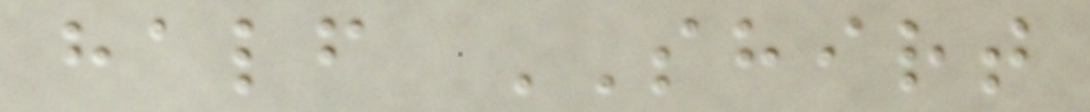half SHIRT
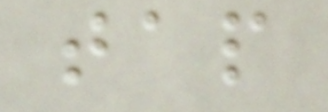tap
